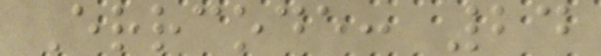Errcode: 24
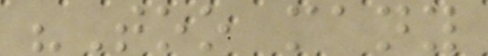"Too many
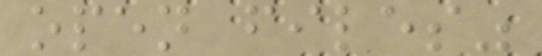open files"
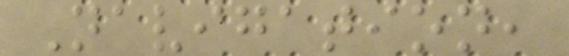Navigation,
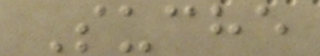Suche
